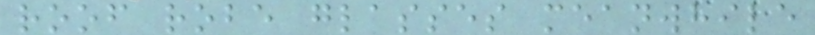roof robe glasses meanwhile
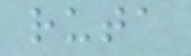ruta
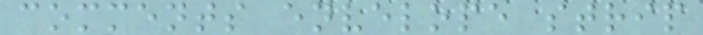comments envelope strip
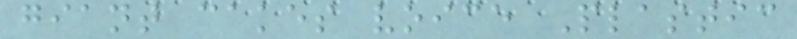giant cakes voice Plastic
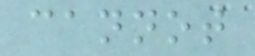cannot
